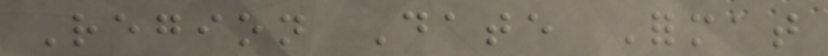Region Date Format
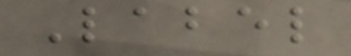Label
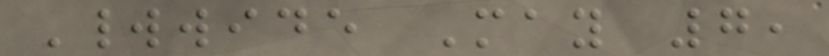Worldwide May 7,
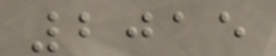2015
